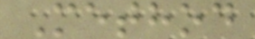Method
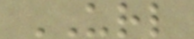URL
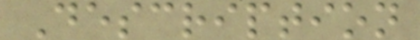Description
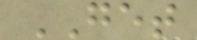GET
